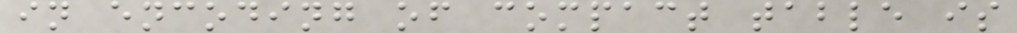in encoding of compact table is
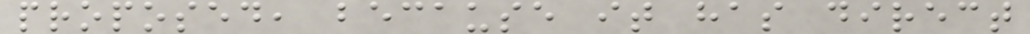proposed, because it has direct
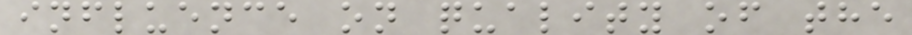influence on quality of the
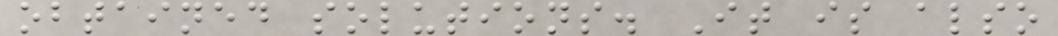obtained solutions. It is also
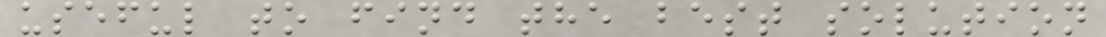useful to find the best solution
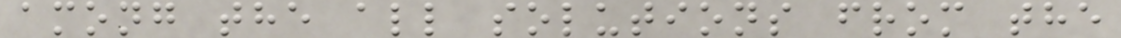among the all solutions from the
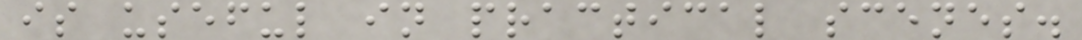is useful in practical scenes.
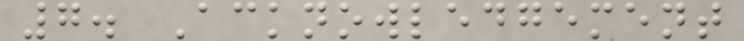7. Acknowledgement
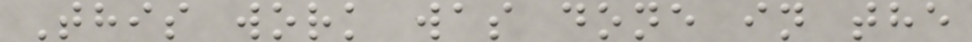This work was done in the
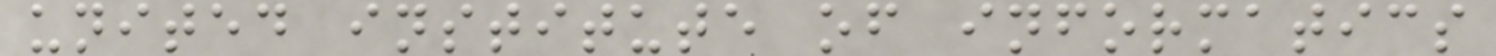united institute of informatics
